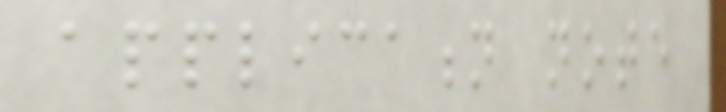application note
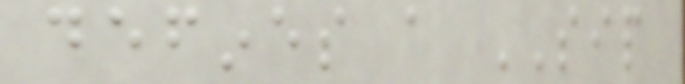defines a SIP
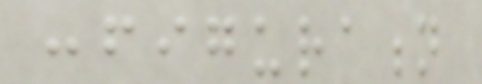configuration
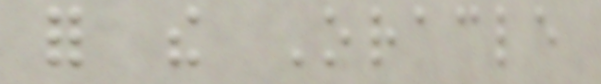for the Oracle
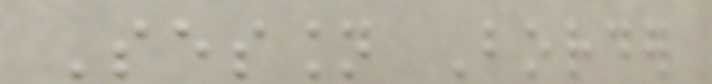Session Border
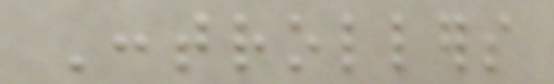Controllers
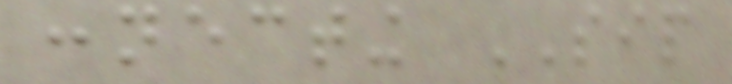connecting SIP
